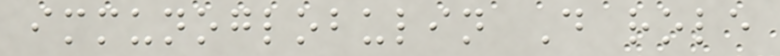immunoglobulin D role
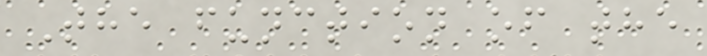The function of the
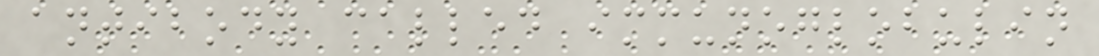antibody called immunoglobulin
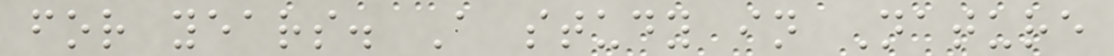for years. A study in Nature
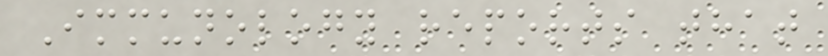Immunology reports that
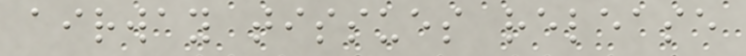airway tissues release
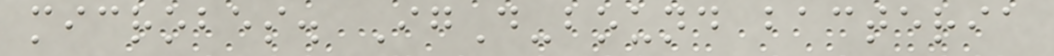microbes. IgD-bound bacteria
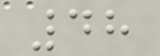48
